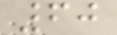60
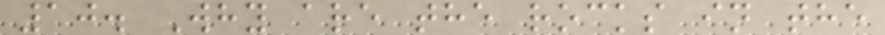10. Why are the rocks in the
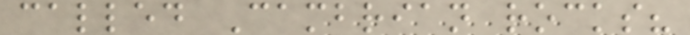called Cambrian rocks?
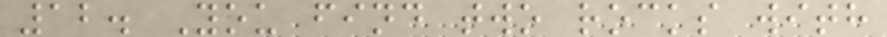12. You find two rocks with
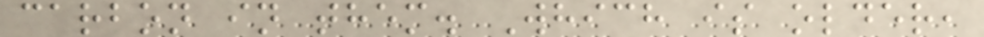carbon in them. Which is older,
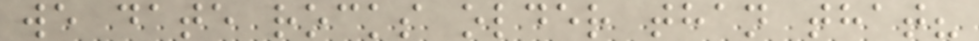we date rocks older than that?
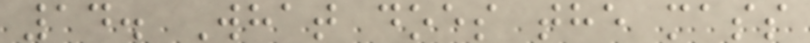14. What does the mass
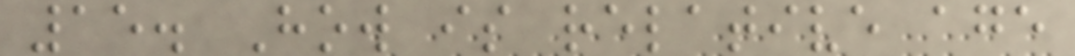15. How is relative age
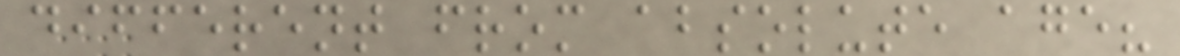different from absolute age?
